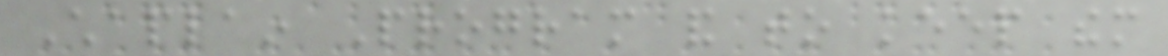Chaplain Program and to keep them
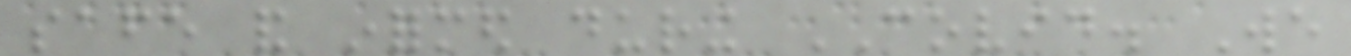safe and informed during COVID. We
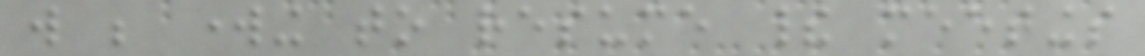will be working to resume their meetings
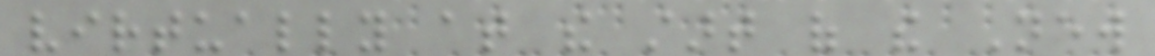virtually at the start of the New
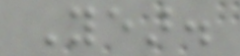Year.
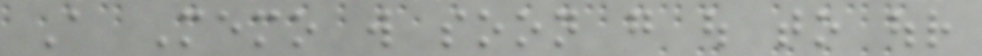A Memo will soon go out to our
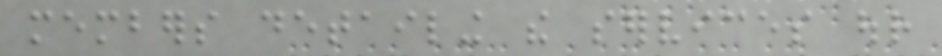members detailing the services our
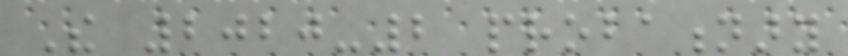The 2020-2 probationary
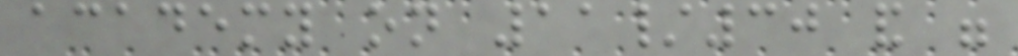academy on 11/30 and were
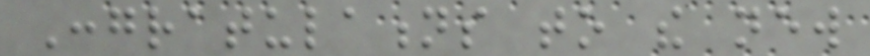Congratulations to the new
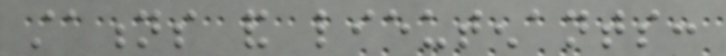stations and lieutenants:
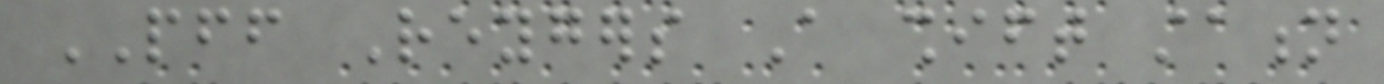PFF Reygers A shift station
